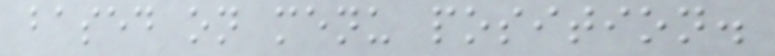based on menu position.
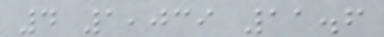4 1,039 11.6
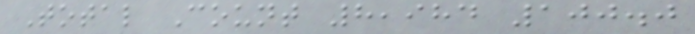Total Count 8,984 100.0
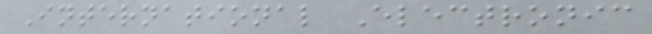International Electronic
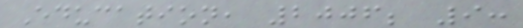Education, 2006; 9:
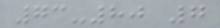73-80 7
